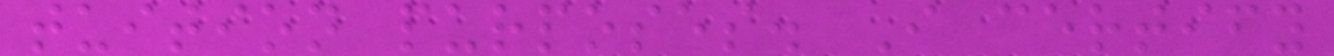tuition purposes. I certify
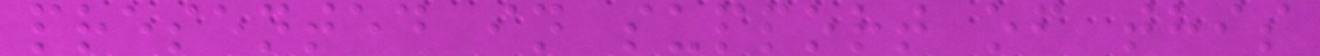presented in support of this
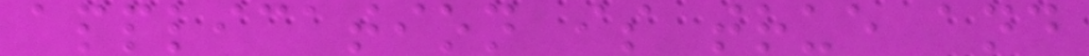application is true and
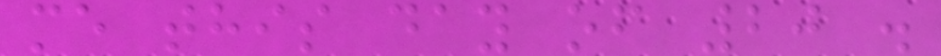me this day of 20 .
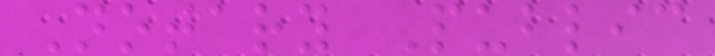Notary Public
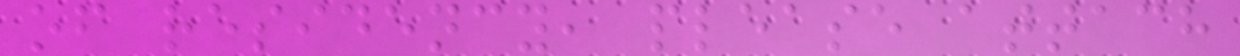of residency, please attach
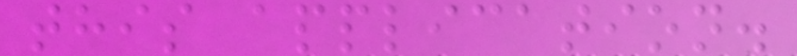this application.
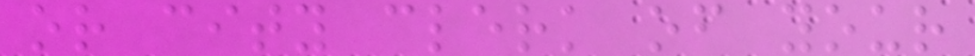or city clerk of your
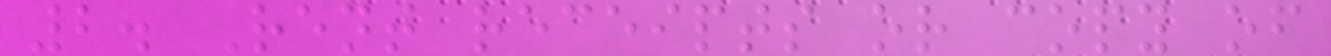2. Rent receipts or copy of
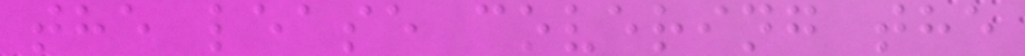the lease covering the
